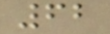62
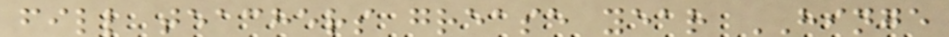fill teachers grease year HINGE
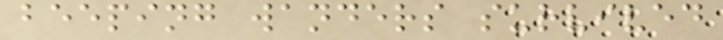beeping wanders survived
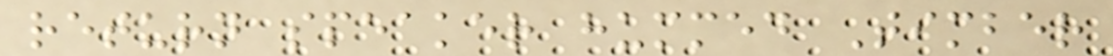return speaker hummed Timber
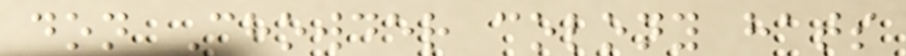don Chowder colony hats
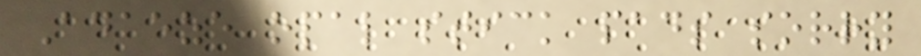Adaeze opal stick pads sorry
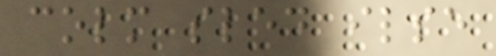colm sled ilse
